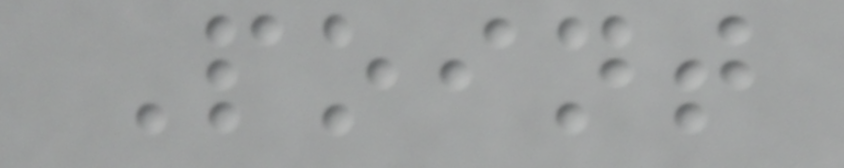Point
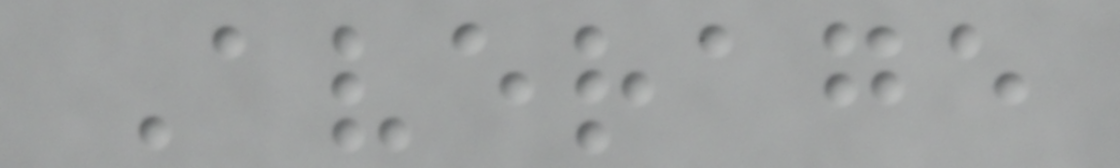Average
